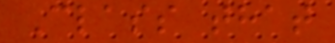Class that
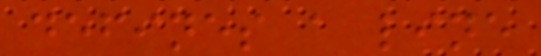defines a line
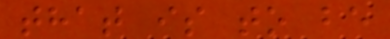that is to be
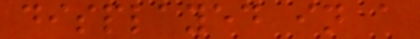displayed in a
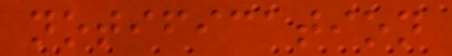notification
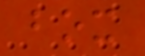box
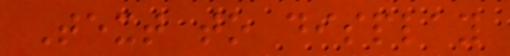Text to display
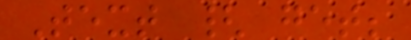Text { get;
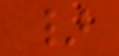}
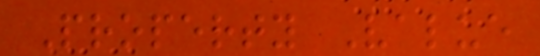Property Value
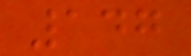147
